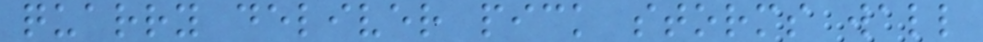quarry deliver pick storms wall
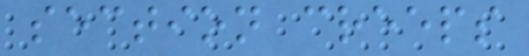section creeps
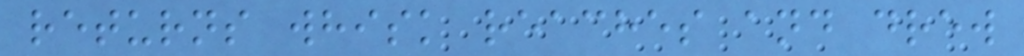returns whisk reaches and drew
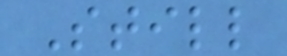Still
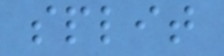split
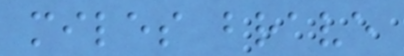miles brave
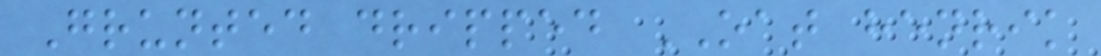Grunted dripped OAT henrik
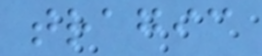tragic
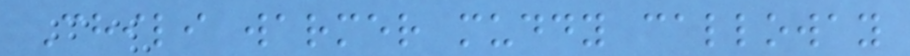Chili warmer muddy calloway
